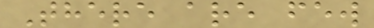There are few
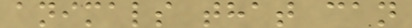animals that can
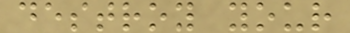destroy your
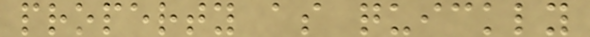property as quickly
